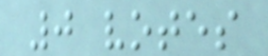0 votes
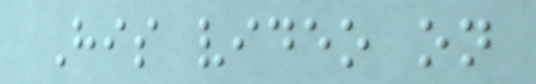His video on
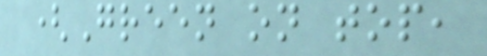(Green on top,
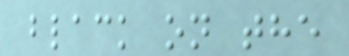black on the
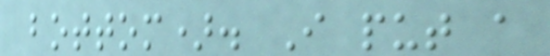bottom). I put a
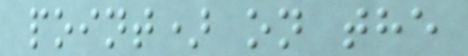point) on the
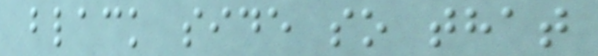black side so that
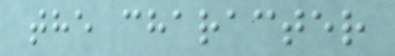the character
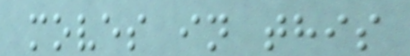moves in this
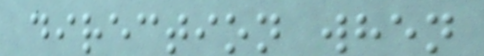direction when
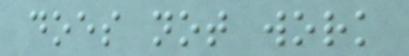does not work
